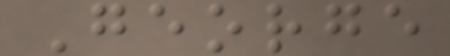George
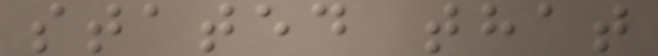stated that
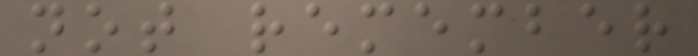not remember
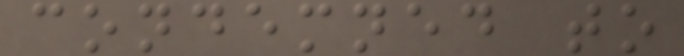condemned to
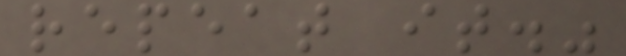repeat it."
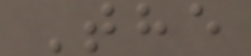The
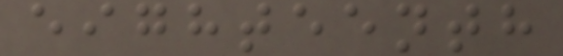eighteenth
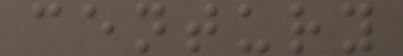century
